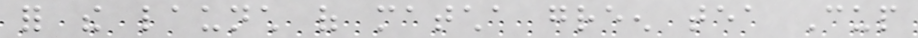for the launch of matcha green tea Cup
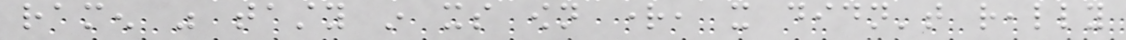ramen was tasty in its own right, it didn't really
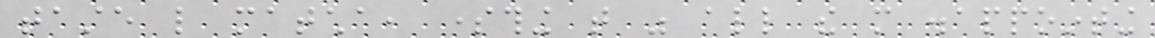taste like matcha, something that was all the more disappointing
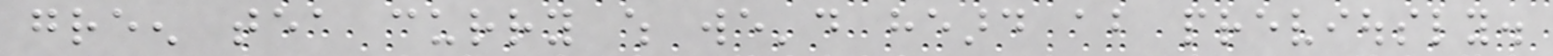green tea curry which we'd heard about previously.
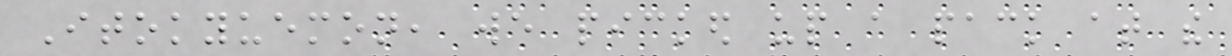Itokyuemon, we picked up a pack at the
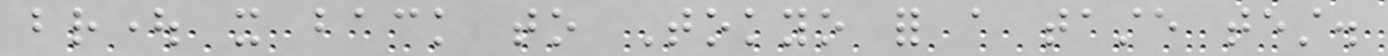brought it back to Tokyo for a taste test.
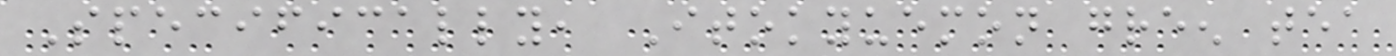Specifically, Itokyuemon green tea
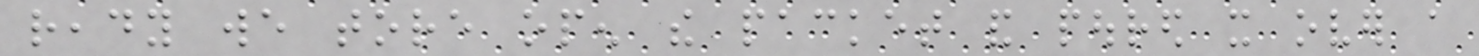ready we tore open the packet and poured it over a
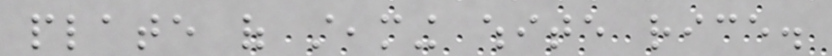plate of steaming white rice.
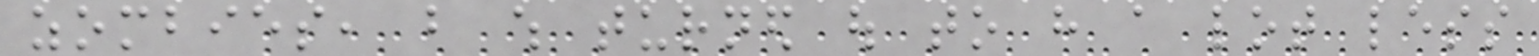zombies, but which turned out to have a lot less
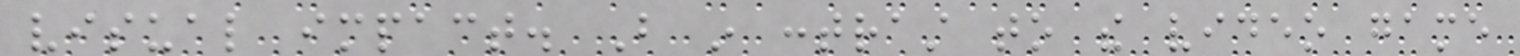visual impact. But in contrast to the video game
